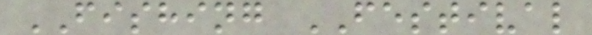FISHING FESTIVAL
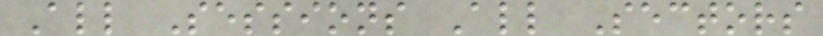All Sessions All Sectors
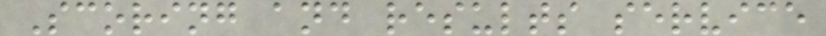Scoring and results service
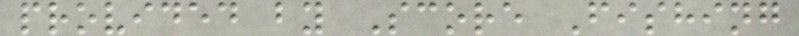provided by Score Fishing
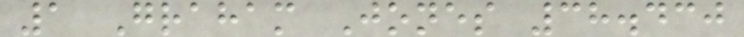1 Graham Jones 38.430
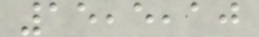15,5,10
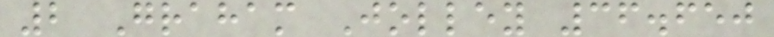2 Graham Jolley 36.650
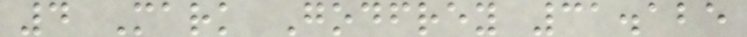4 Mark Godfrey 31.125
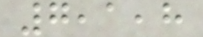7,1,8
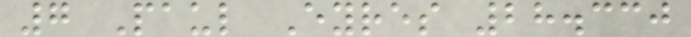7 Paul Eyres 28.330
